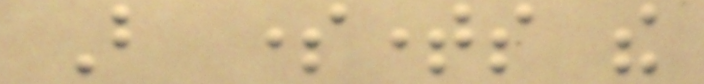But sometimes the
